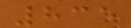835
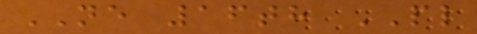NE 16th PL
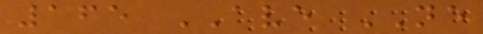165 AVE NE
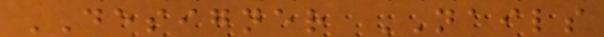DESIGNER NAILS
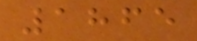1865
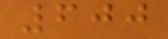600
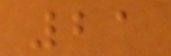21
